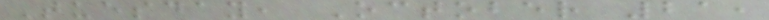Tuesday, October 21,
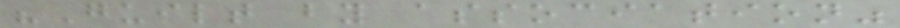"Guilt by association"
